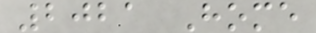2021 Home
